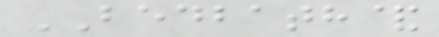BEDBATH&
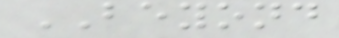BEYOND
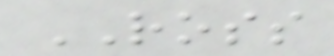ROSS
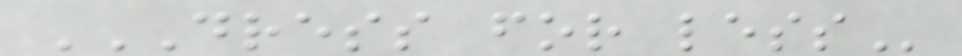DRESS FOR LESS
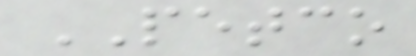PETCO
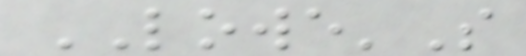LOWE'S
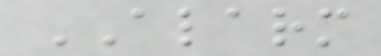ALARM
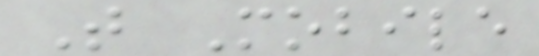T Mobile
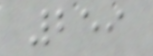259
